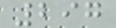297
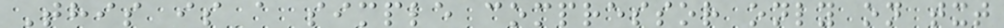This is a simple compressor only on txt
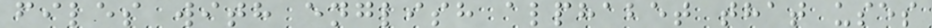files with english alphabet that uses
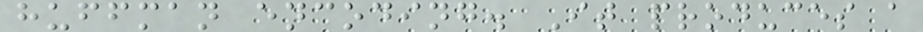huffman encoding. It produces a
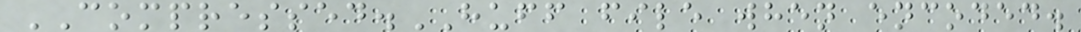COMPRESSED.HUFF file when encoded.
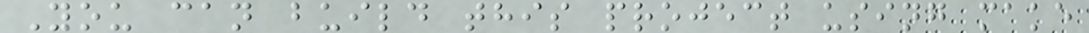You can build this project using make
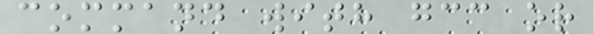command with gcc or
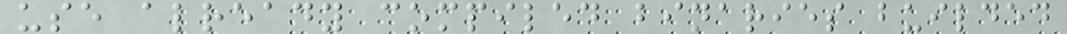use already compiled binaries builded
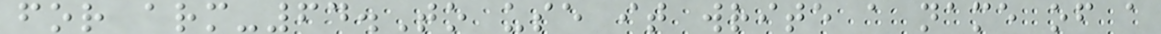for arm-64.To use it write a name of a
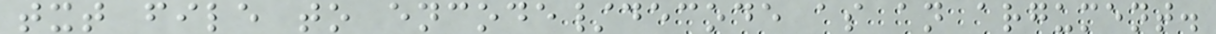txt file to encode/decode as an argument.
